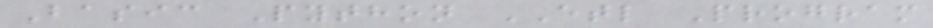Basic Python ETL Program
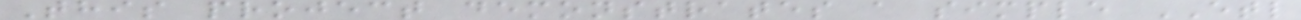This project demonstrates a simple ETL
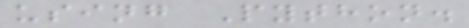using Python.
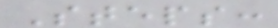Steps:
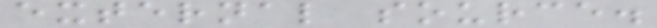external source.
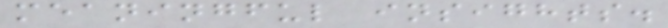meaningful insights.
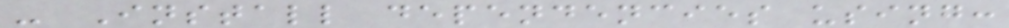- Install dependencies using:
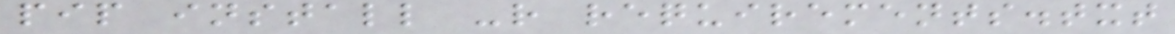pip install -r requirements.txt
